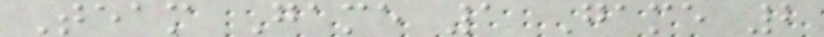Team Game 1 Game 2
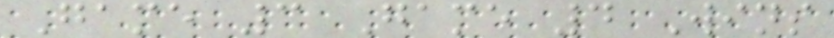Game 3 Game 4 Wins
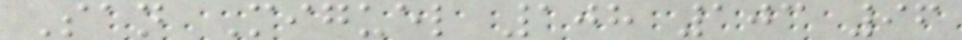San Miguel 108 103 96
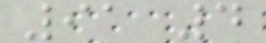91 4
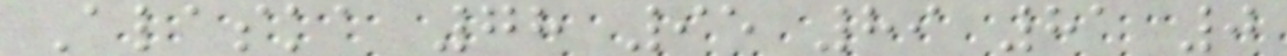Alaska 78 95 89 81 0
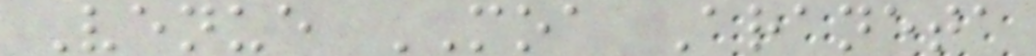Venue MOA Araneta
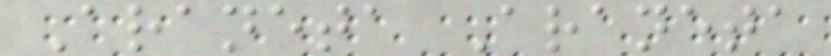Araneta Araneta
